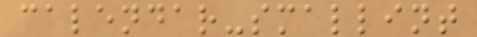calendar-smallint
